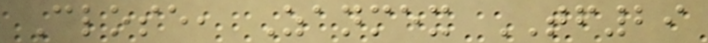Close, Zanmex TF29
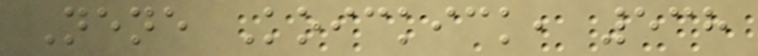Nene Koickick, 538
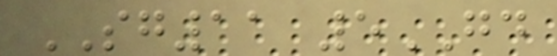SG11 5GD
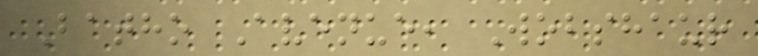Batho Avenue, Wobshaur
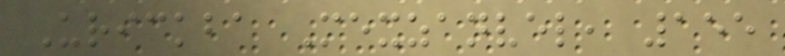Urickba Mexzanvel, 155
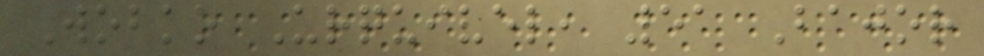Wobko Urquivel, 51 Bajor
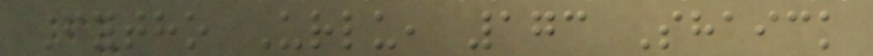Fytho Urlu, 173 Shaick
